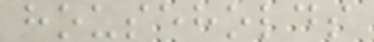households
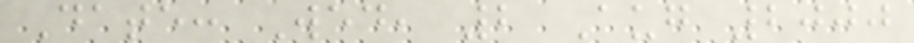Date: Wed, 2 Aug 2000
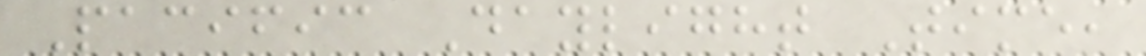Pacific Daylight Time,
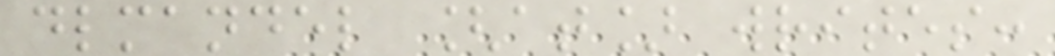dlmandel [at] writes:
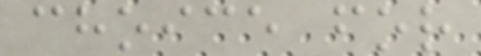choice for
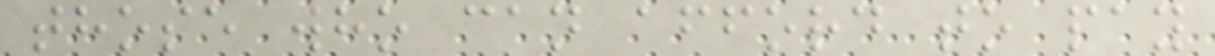those who can afford to pay
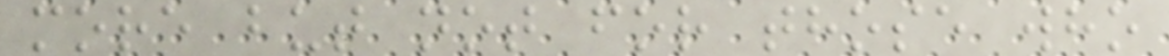more but not for those who
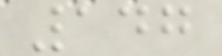147
